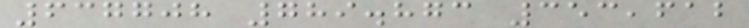637708 789.873 353,612
